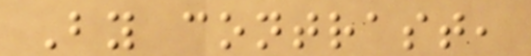By contrast,
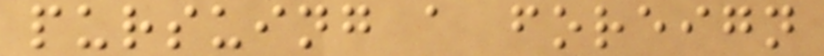pursuing a foreign
